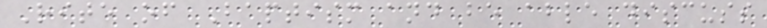Rite of Baptism and be able discuss
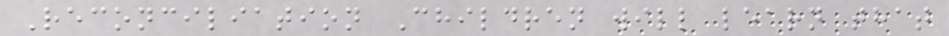Reconciliation Children will learn that
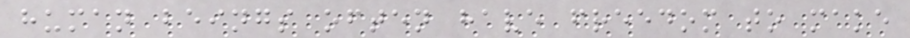human beings often have freedom to make
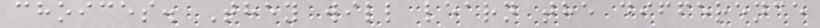choices. They will learn the difference
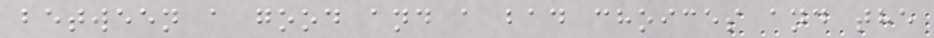between a good and a bad choices and the
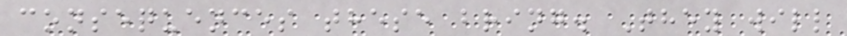consequences these bring. They will
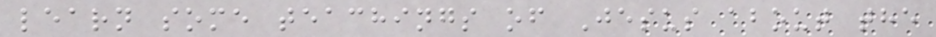learn some teachings of Jesus about the
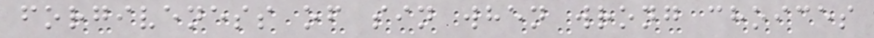forgiveness of sin when wrong choices
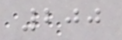200
